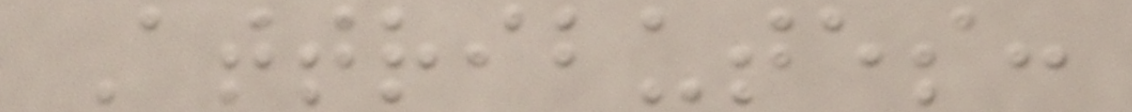Attributes:
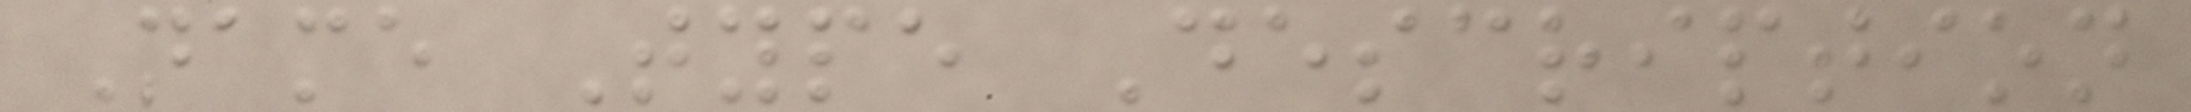Name Type Description
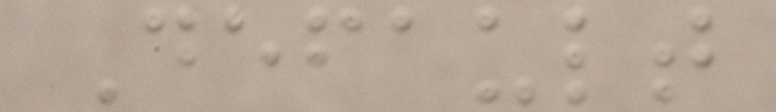Default
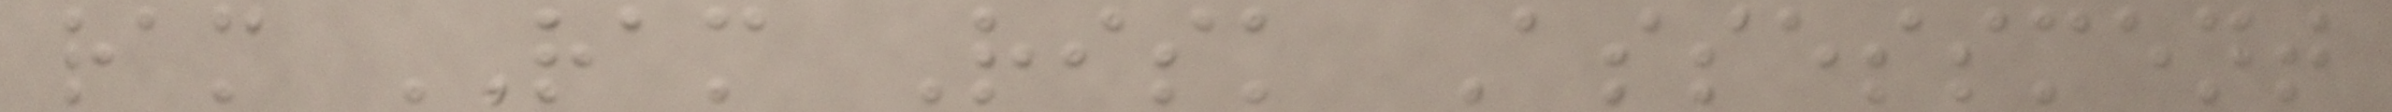ram RAM Risk Assessment
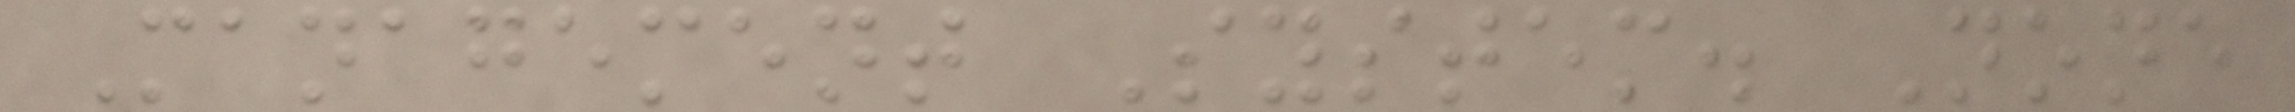Management System. None
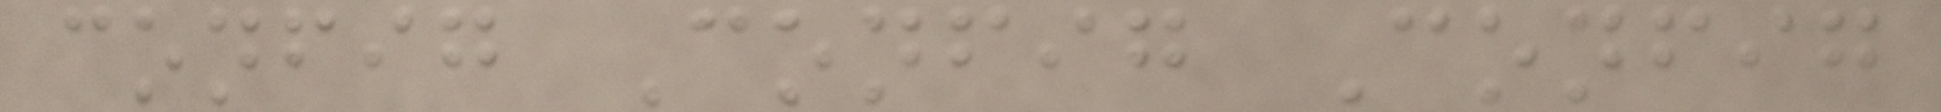config Config Config
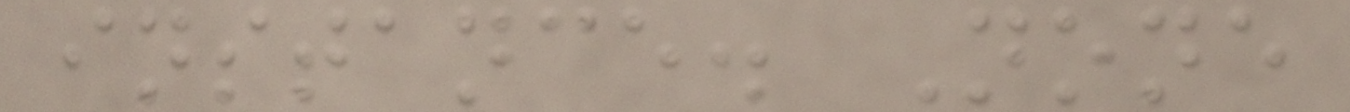instance. None
